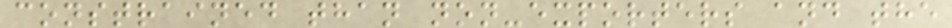constrained than non-exporters and the
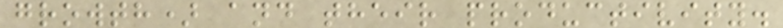growth) and their productivity.
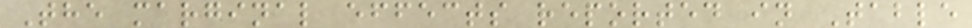The marginal effects reported in Table
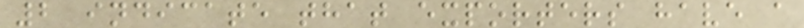2 indicate that exporters have a
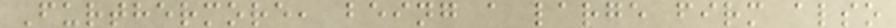Furthermore, being a large firm also
